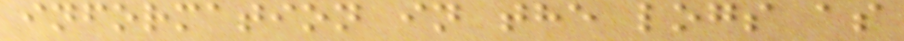information in the logs as
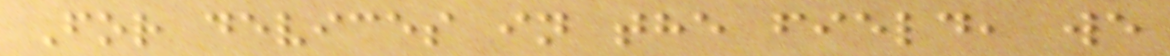For devices in the field, we
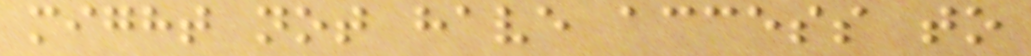might not have access to
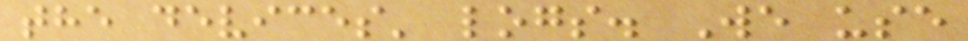the devices' logs. We use
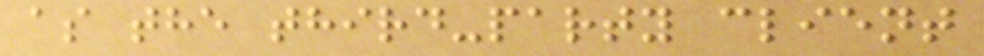as the third-party client
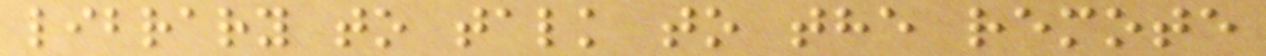library to talk to the remote
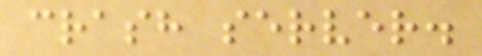crash server.
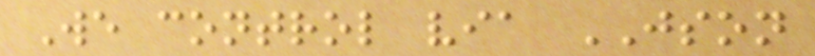We control via JSON
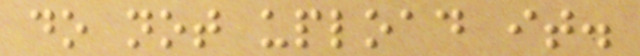do not upload it.
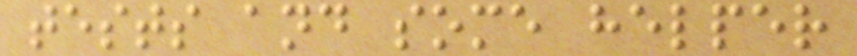tests and some helper
